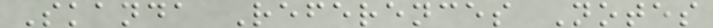Skanda References Notes
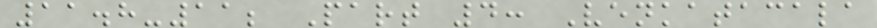11.8-11; Part 4: Venkatacala
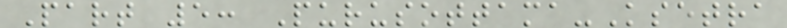Part 5: Purusottama-Ksetra
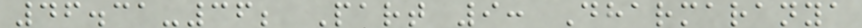46.31-36; Part 9: Dharmaranya
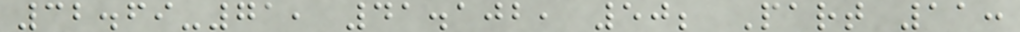32.69-71, 41.102, 50; Part 11:
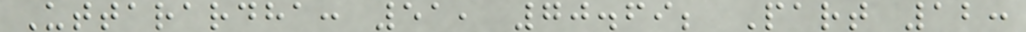Uttarardha: 51, 70.69; Part 12:
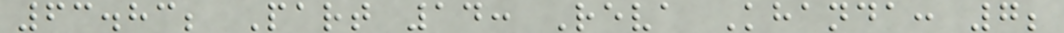63.83; Part 14: Reva Khanda: 7;
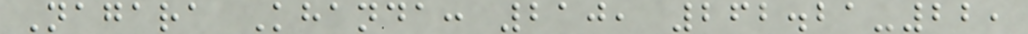Nagara Khanda: 210, 262.21-22,
